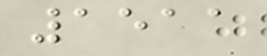1511
